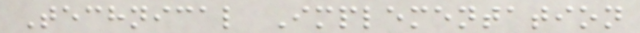Technical Implementation
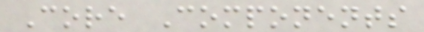Core Components
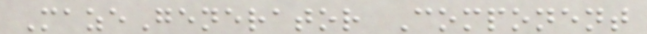MazeGenerator Component
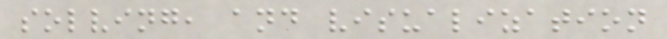solving, and visualization
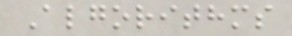Algorithms
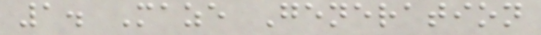1. Maze Generation
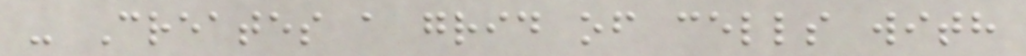- Creates a grid of cells with
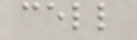cell
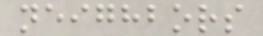neighbors
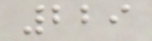229
